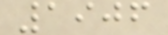1906
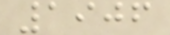1906
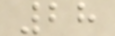28
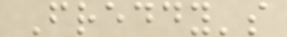Freddy's
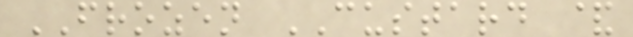FROZEN CUSTARD &
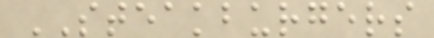STEAKBURGERS
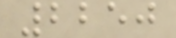2250
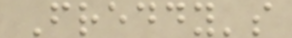Freddy's
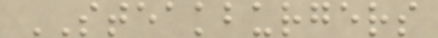STEAKBURGERS
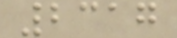2317
